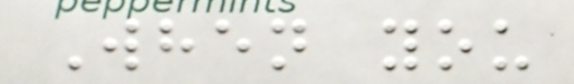When you
